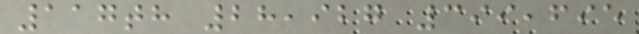117th 28,927 399,695
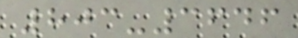803-3646
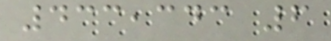433,343 6
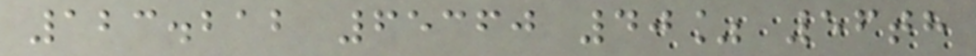123.212 65360 40% 56th
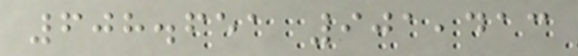608.651 901,413
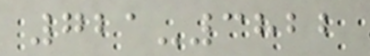721-3822
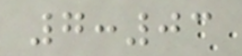7:03
